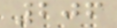206
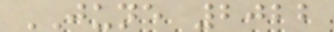JUNE 2022
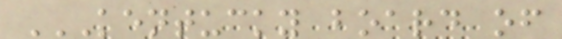KENTUCKY BOARD OF
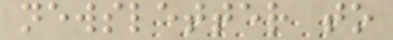newsletter to
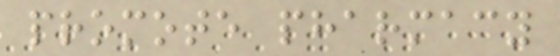promote pharmacy
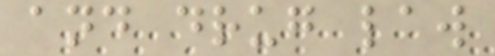and drug law
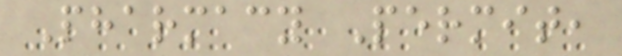Pharmacy Permit,
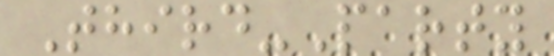Third-Party
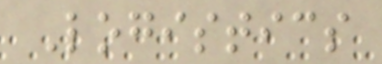Logistics
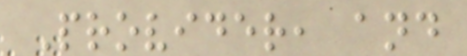Provider, and
